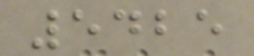5425
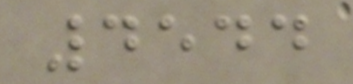4544
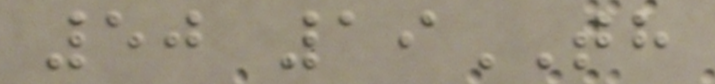50 19TH
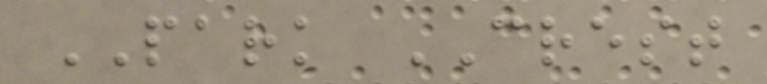PARK CREST
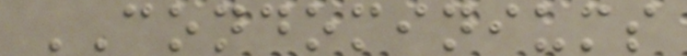CONDOMINIUMS
